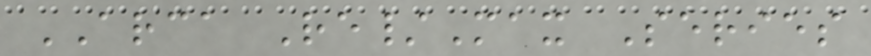ARCA Re/Max Series
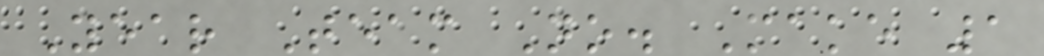Year Team No. Make 1
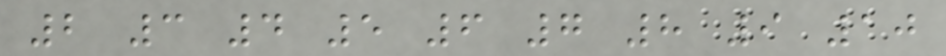2 3 4 5 6 7 8 9 10
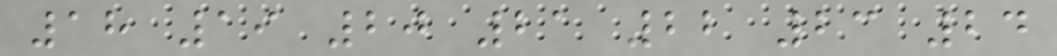18 19 20 21 22 23 24
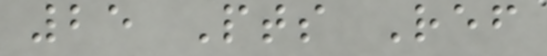25 Pts Ref
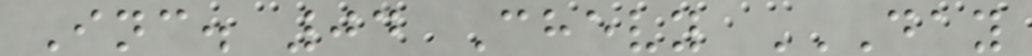Inc. 04 Chevy DAY
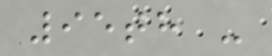95th -
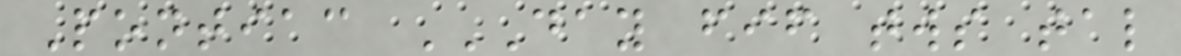Pontiac DAY FIF TWS TAL
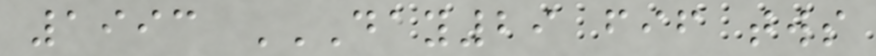1993 DAY29 FIF TWS
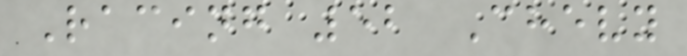Racing 52 Chevy
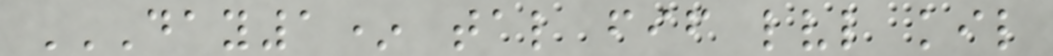DAY1* TAL FIF LVL KIL
